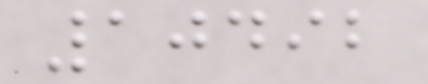10492
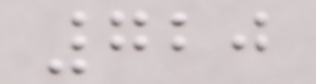720
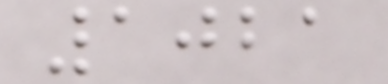1021
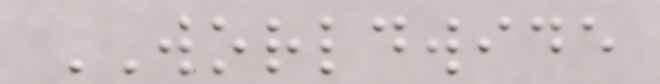WORLDWIDE
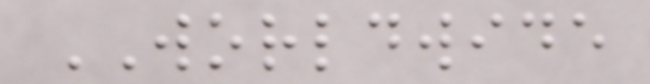WORLDWIDE
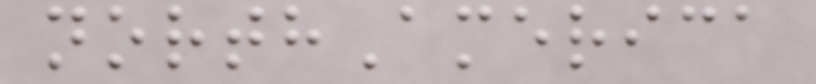northAmerica
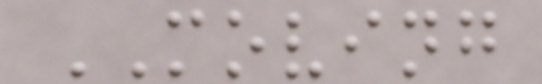MOVING
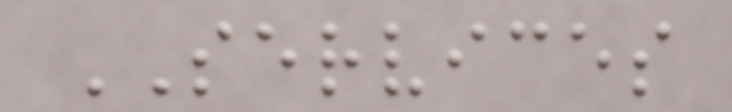SERVICES
